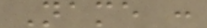Name :
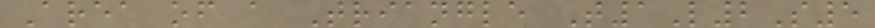Area of a Triangle T1L2S5
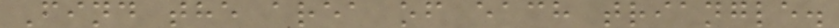Find the area of each triangle.
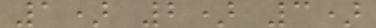1) 2) 3)
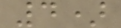4)
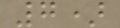7)
